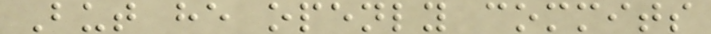But he openly commits
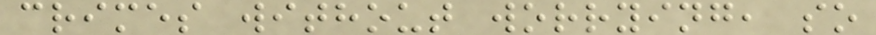crimes without worrying, so
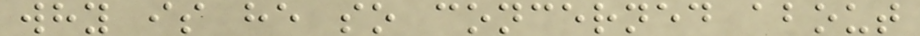why is he so concerned about
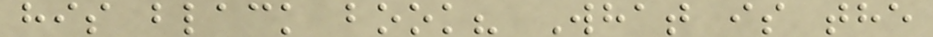his black book? What is the
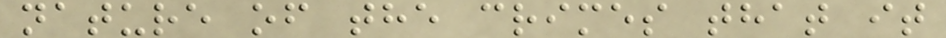nature of the crimes that it
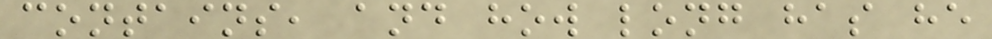contains, and how long has he
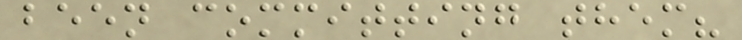been committing them?
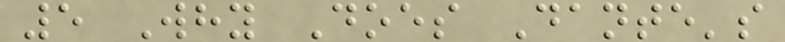5 Why Does Dante's
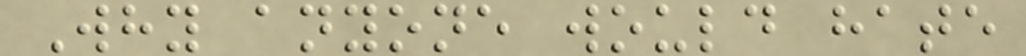Why anyone would hate
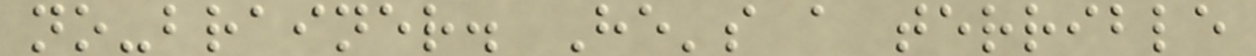no-brainer. He's a terrible
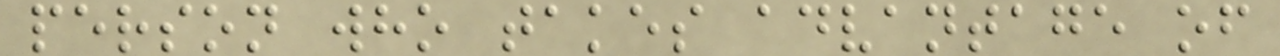person who takes advantage of
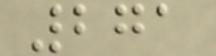271
